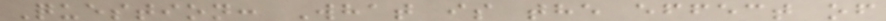Question: What is the effect of
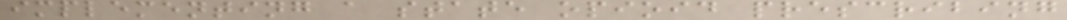implementing a state opioid prescribing
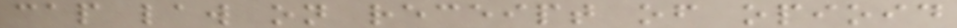cap law on receipt of opioid
